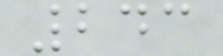243
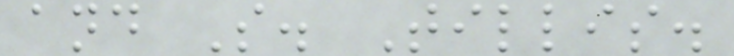and S. Tillis.
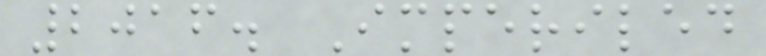2016. Imperiled
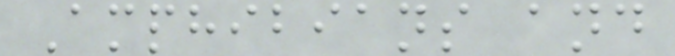Amphibians and
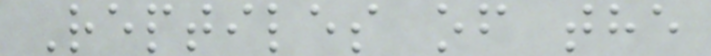Reptiles of the
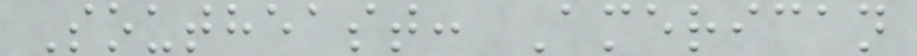Southeast: American
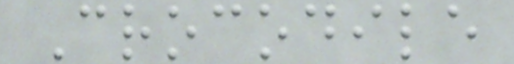Crocodile
